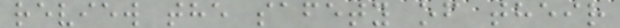review the safety of their
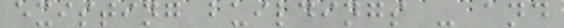existing buildings - and
